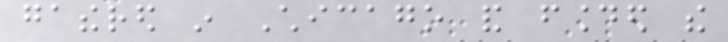gathered in Chicago and founded the
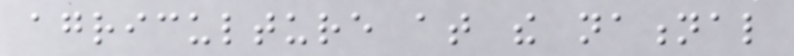agriculture at the national
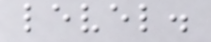level.
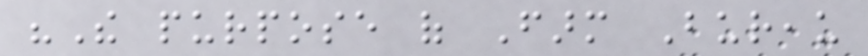"The purpose of Farm Bureau
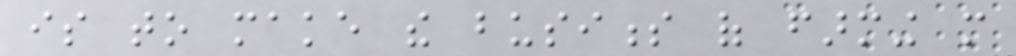is to make the business of farming more
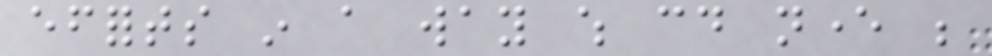efforts in a way which could never be
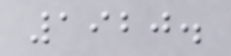1920.
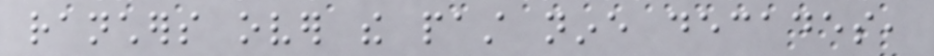ranchers over the past nine decades,
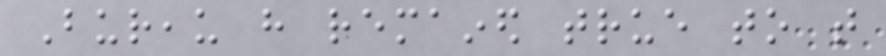Bureau have remained true to that
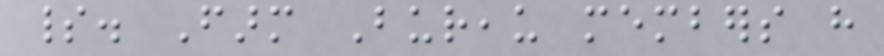spirit. Farm Bureau members have
